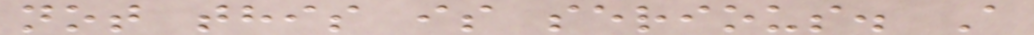not this is serious. A
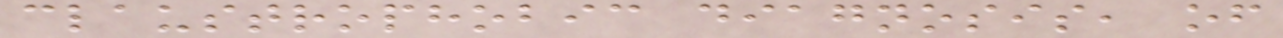claustrophobic diagnosis, of
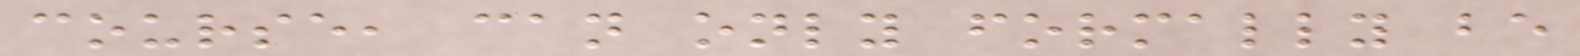course, can only formally be
